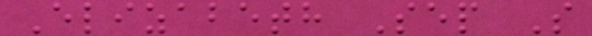Elizabeth Sep S
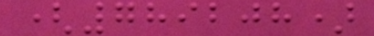(789208)
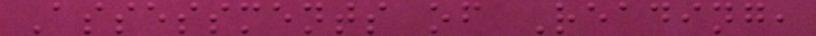Assessments of Reading,
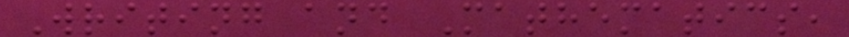Writing and Mathematics,
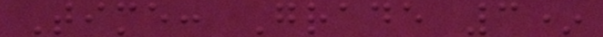Time: Grade 3*
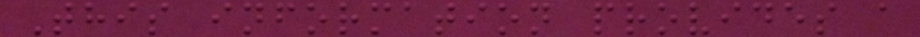This information provides a
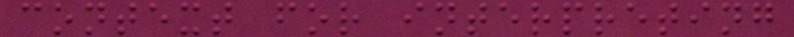context for interpreting
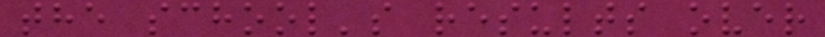the school's results over
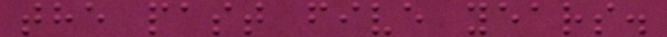the past five years.
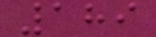189
